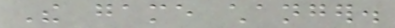The game changer.
